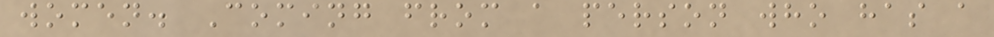women. Coming from a person who has a
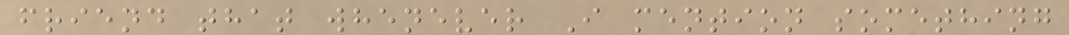friend that whenever I mention something
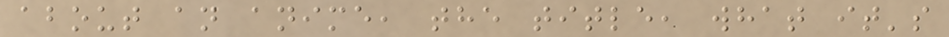about an anime, the title, what it's
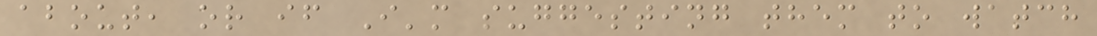about, or if I'm suggesting them to watch
